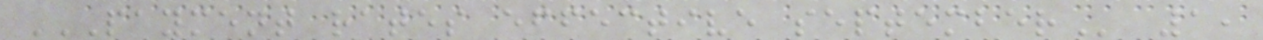PAYMENT RATES EFFECTIVE SEPTEMBER 1,
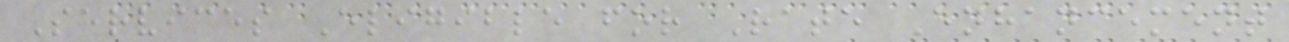Services Eligible for Rate Enhancement
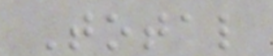Total
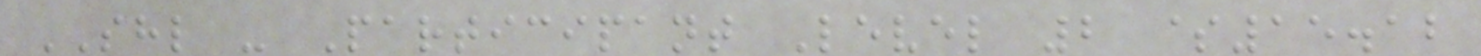SHL - Participant Level 2 $15.12
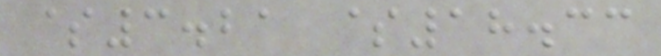$3.21 $18.33
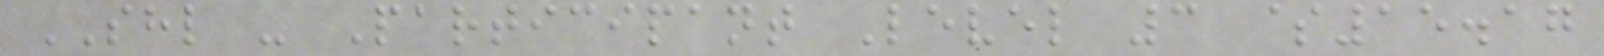SHL - Participant Level 3 $15.17
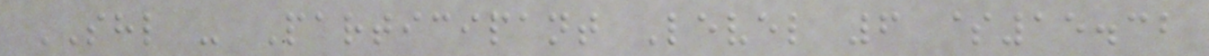SHL - Participant Level 6 $15.32
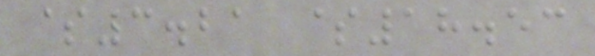$3.21 $18.53
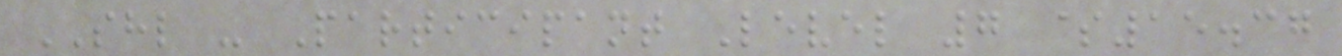SHL - Participant Level 7 $15.37
